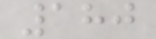180
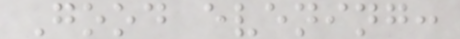Good evening:
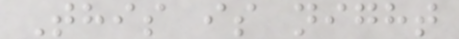This is night
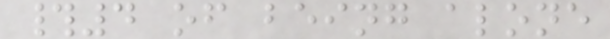#4 of being alone
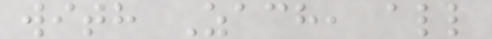with Zach, all
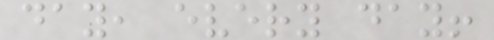day, every day!
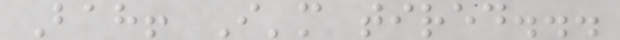Bah! I'm tired...
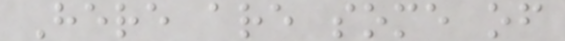Here are some of
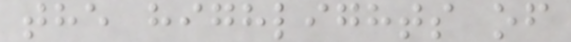the highlights of
